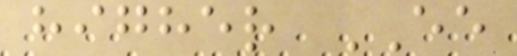higher EE
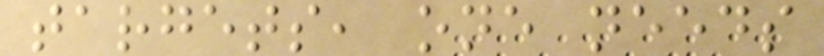targets, one needs
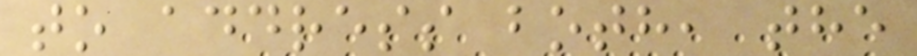to address both, the
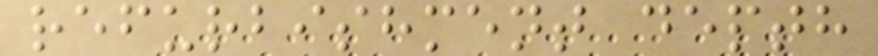refurbishment depth
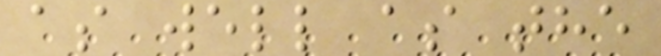as well as the
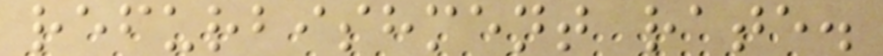refurbishment rate.
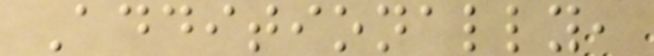Additionally,
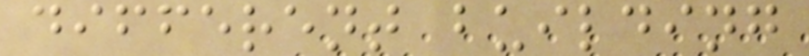different building
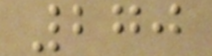270
